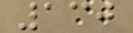130
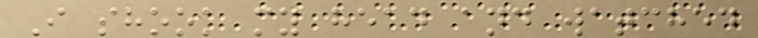I shook my head and watched
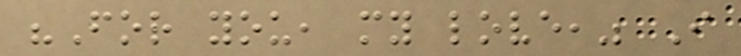"For you, my love," I
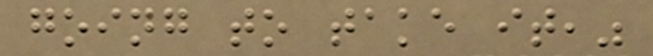going to take it,"
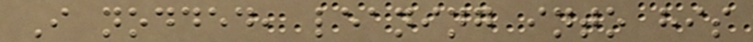I nodded, leaning into his
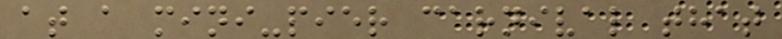at a mini-pier carnival that
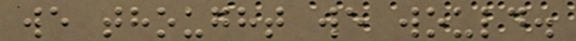we thought we would.
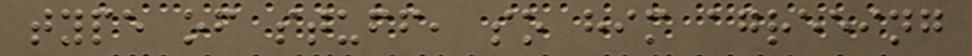type of stuff, so him agreeing
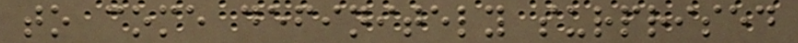to come definitely surprised
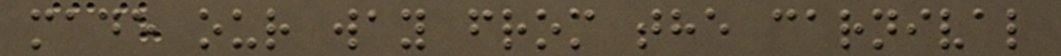made our way from the carnival
